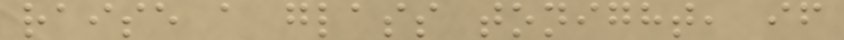raise a glass tonight, if
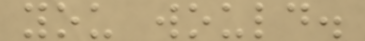you would.
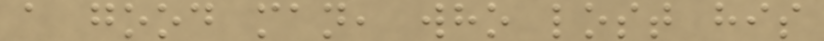a good man, who lost his
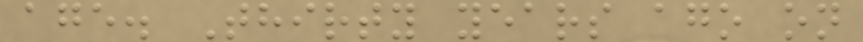age. Thirty years ago on
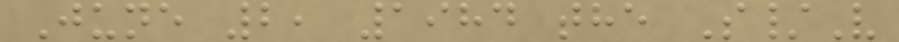June 2, 1984 the S/V
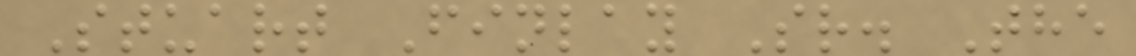Stuart Finlay Sr. The
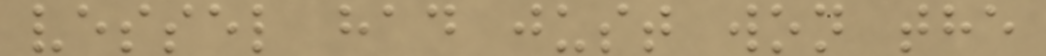vessel had just won the
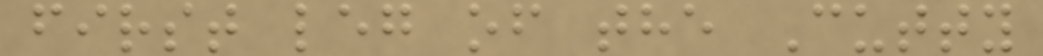first leg of the Cutty
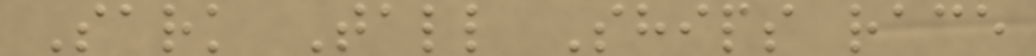Sark Tall Ships race
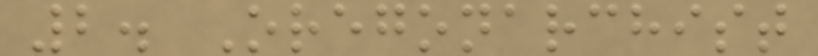2. Oregonarchist
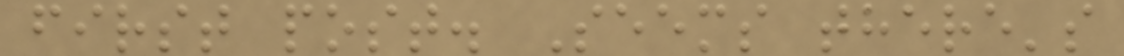first post. Seems there's
